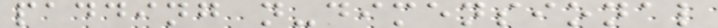padding n-dimensional
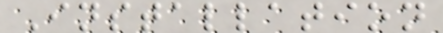Installation
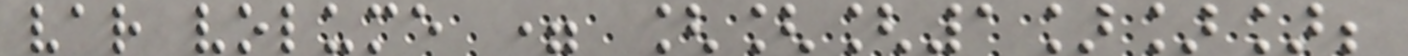var volume = [[[1]]];
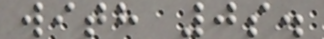with 0s.
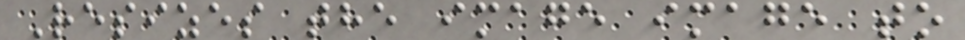Resizes the image image to
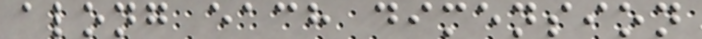along each dimension
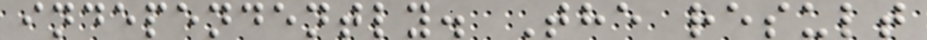independently. The result
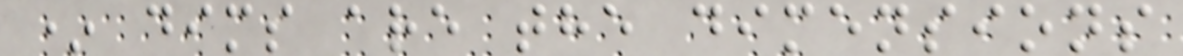* dims are the dimensions
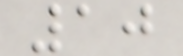10
